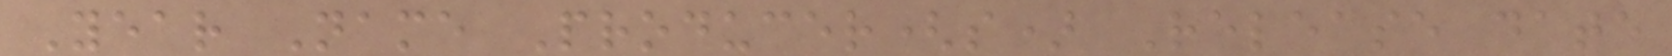Year Name Producer(s) Release date
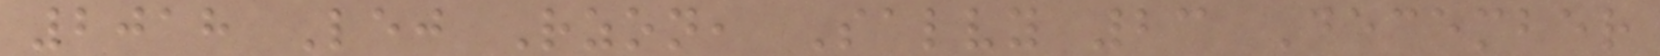2018 Lej Rzon, Salvy 23 December
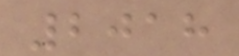2018
